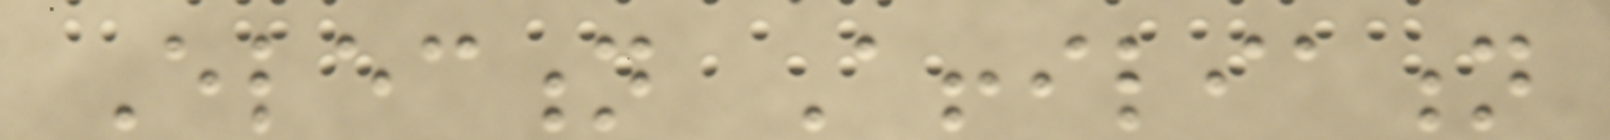Election Affiliation
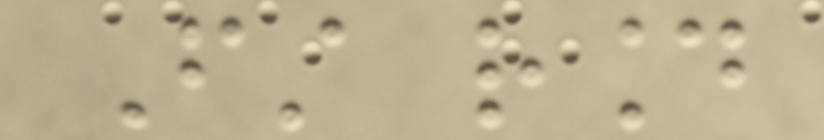First round
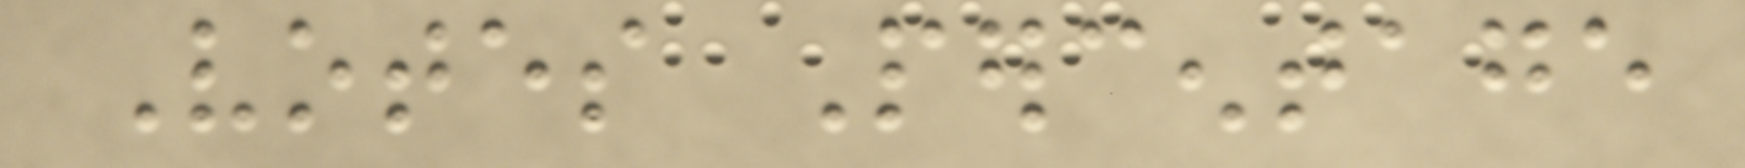Votes Percentage
